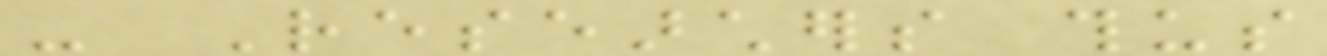- Researchers thus
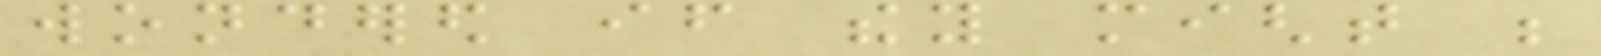wondered if they might be
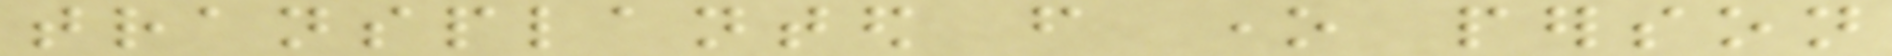transplanted from one person
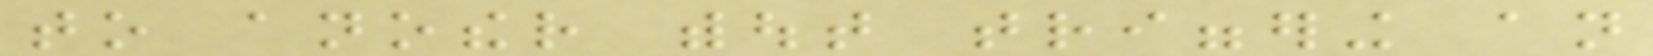to another without triggering an
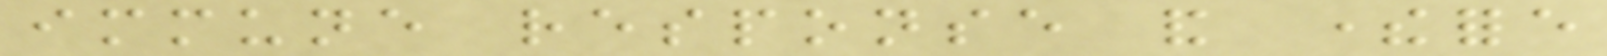immune response and therefore
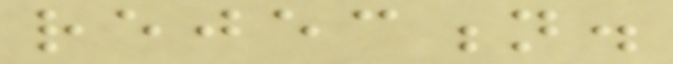rejection.
